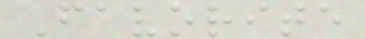Favorite
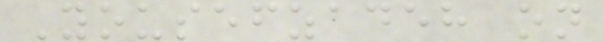Yousefzadeh on
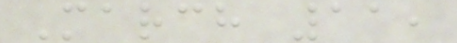March 11,
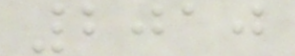2010
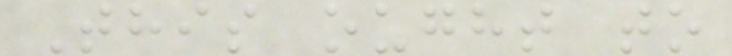This ought to
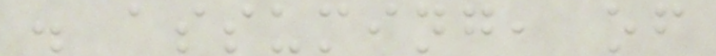. assuming, of
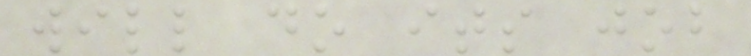will do its job
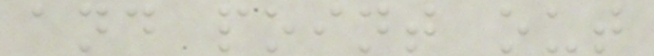and point out
